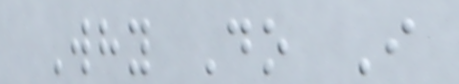Why Do I
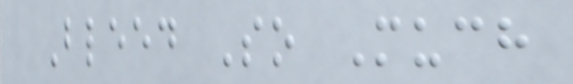Bleed So Much
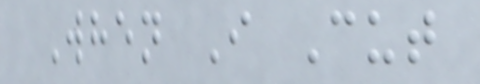When I Cut
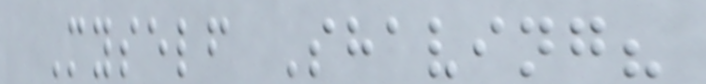Myself Shaving?
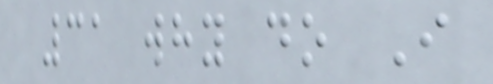31 why do I
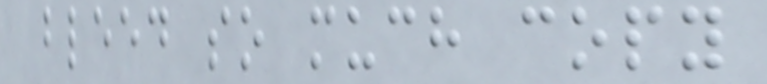bleed so much copy
